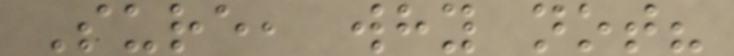Sure, why not?
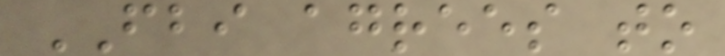FBI agrees to
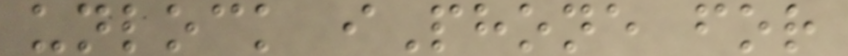unlock iPhone for
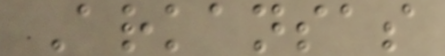Arkansas
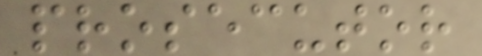prosecutor
